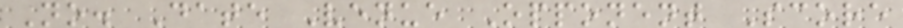No. Date Venue Opponent Score
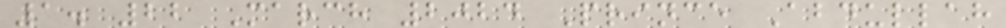1. 22 March 2024 Prince Abdullah
